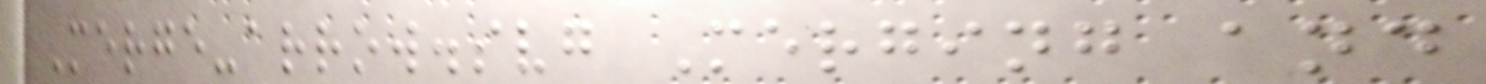Merge-arrow.svg Merging and
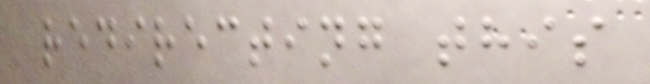redirecting this
